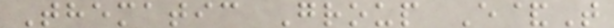Thematic Group E&T
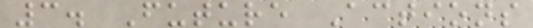3. Future Actions
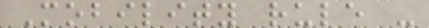Mobility rule -
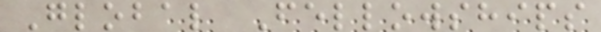Global Fellowships
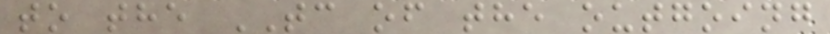to the TC of the outgoing
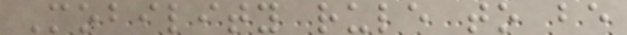Mobility rule to be
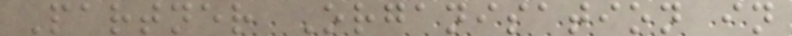Partner Organisation in
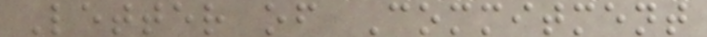Letter of Commitment
